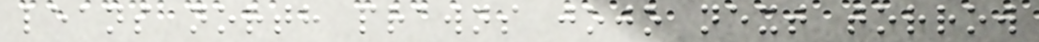leans north prawns jojo next torrow
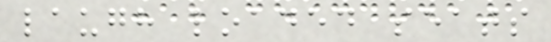laugh loaded seats
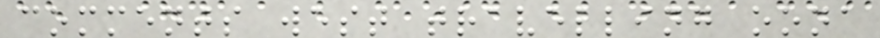comments west travelling oona
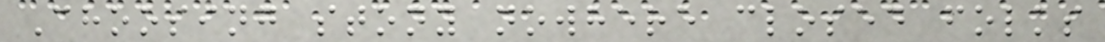Choosing stony nowhere closed folks
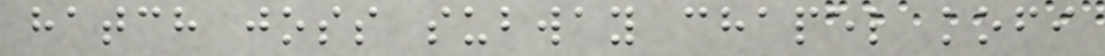hatch joss subway chapel kofi
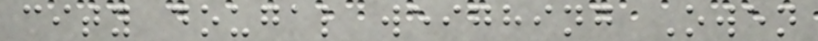city dougal weighing Owen
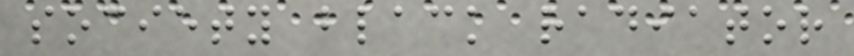society black radiator
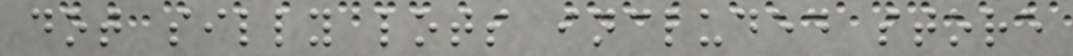dot silly lots included store
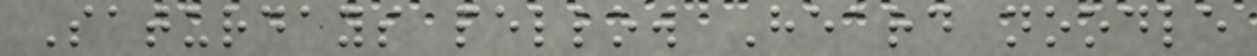Saturdays pellow Heard noodle
